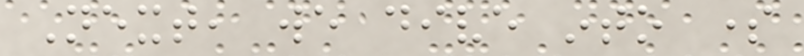Next, we dive into some
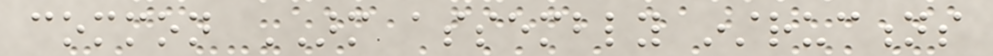common ARM assembly instructions
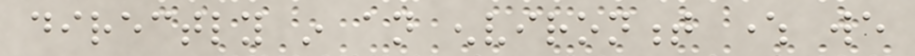directly in an environment where we
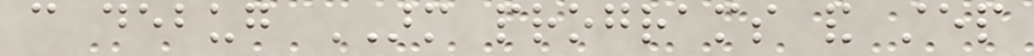can debug ARM programs and step
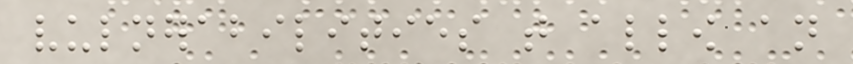vulnerabilities that allow an
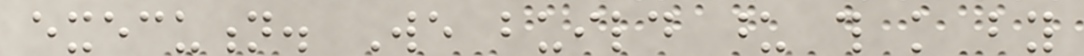execution. We build upon this knowledge by
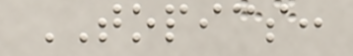TOPICS:
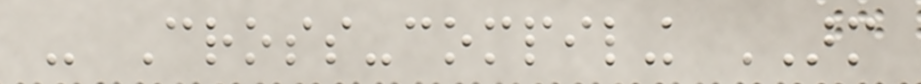- Cross-compiling ARM
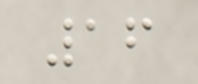16
